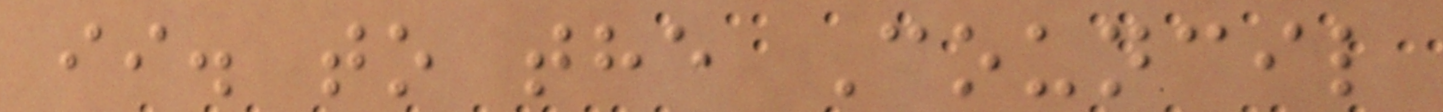ii. to the Council
